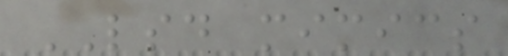LSD mimics
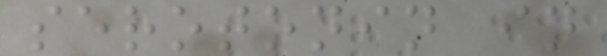serotonin in
